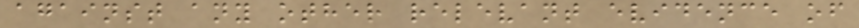against any other relevant evidence of
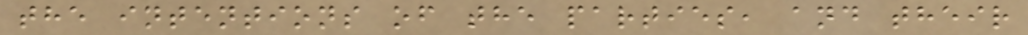the intentions of the parties, and their
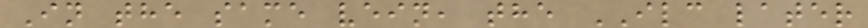In the same vein, the ILC later
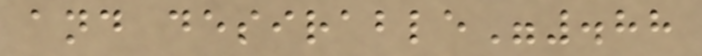and desirable".88
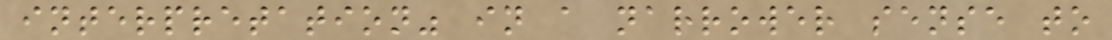interpretation" in a narrower sense to
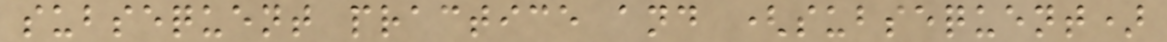subsequent practice and (subsequent)
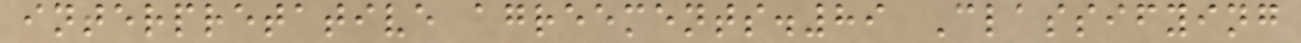interpretative agreements.89 Classifying
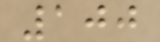100
